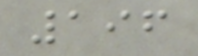196
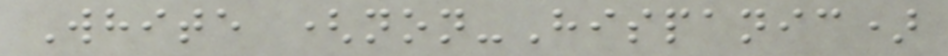White (non-Hispanic)
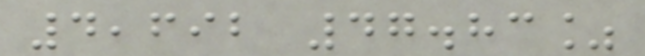4,692 47.83%
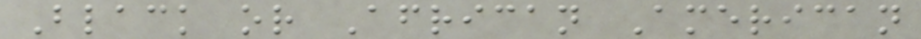Black or African American
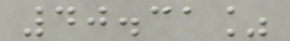40.31%
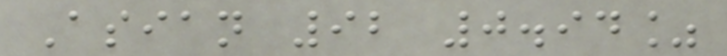Asian 92 0.94%
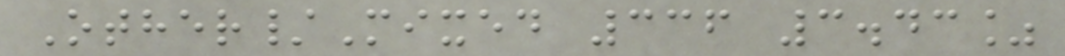Other/Mixed 336 3.43%
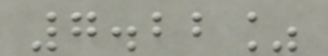7.22%
